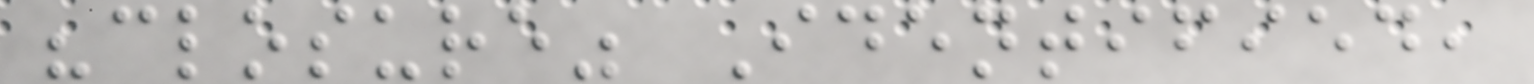"closure" Identified,
